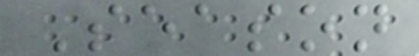Season
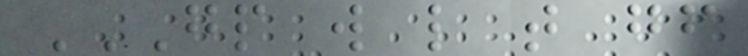GP W L T GF
